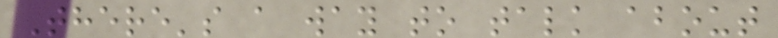There's a way to talk about
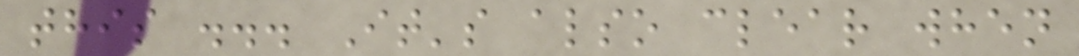this ... It's also clear when
